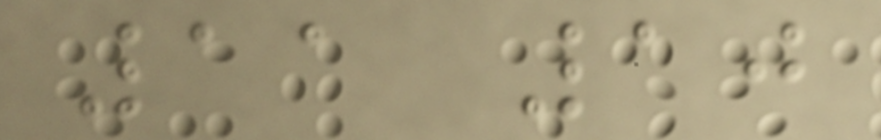11 10
